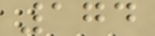174
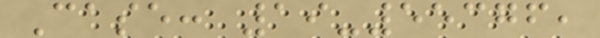Case: 19-55376,
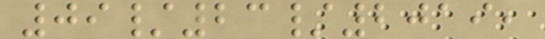09/23/2019,
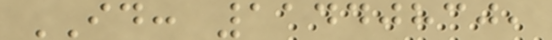ID: 11440830,
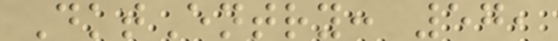DktEntry: 57,
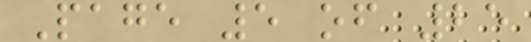Page 5 of 25
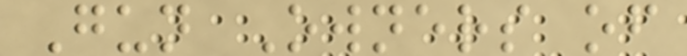Gun Owners of
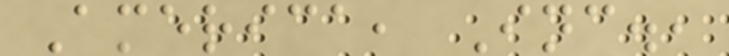America, Inc.,
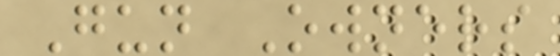Gun Owners
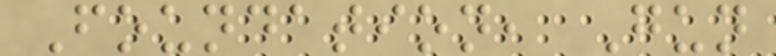Foundation, Gun
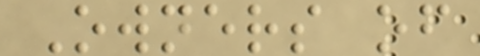Owners of
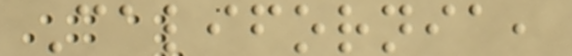California,
